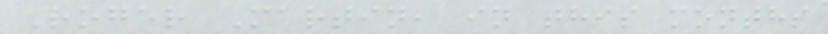Roger Martin, in this months
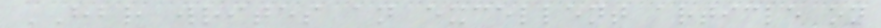HBR writes an excellent article on
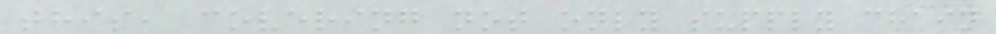this, covering not only supply chain
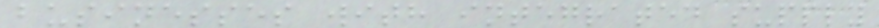businesses with integrated supply
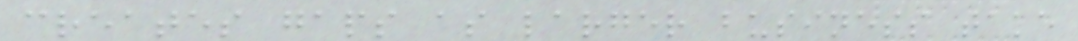creates gaps as larger business take
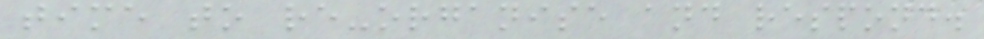time to re-organise and respond.
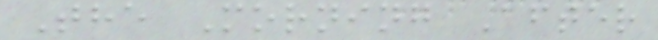The Morning After
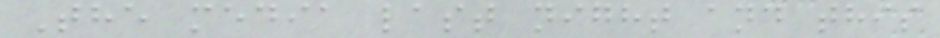The media last night and this
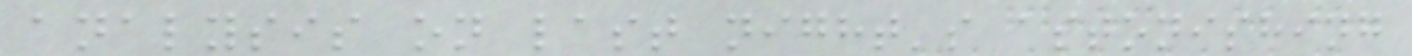analysis on last night's astonishing
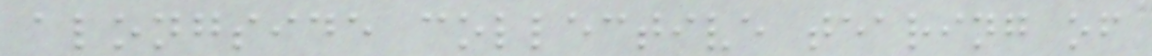alongside collective tearing of
